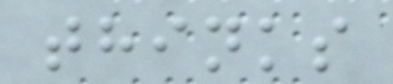thinks
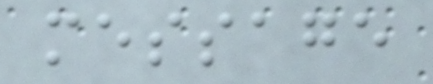message
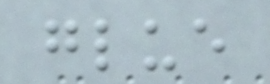glue
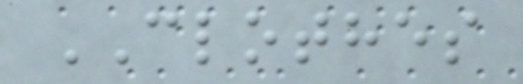CLOTHES
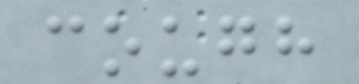cough
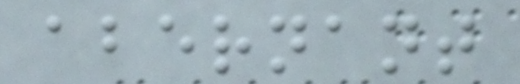abernant
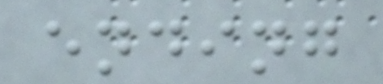ending
